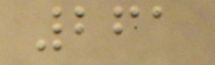261
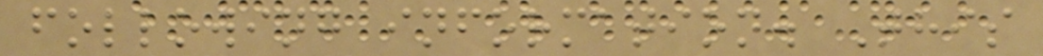following information. This
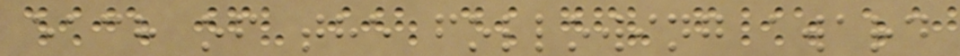each of the following award
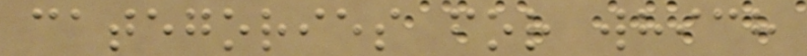categories for which
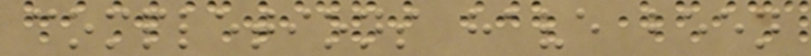completions have been
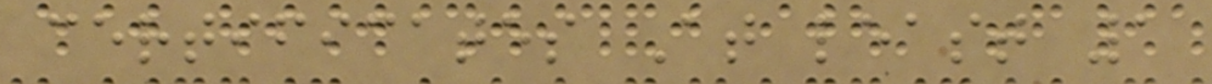certificates At least 1
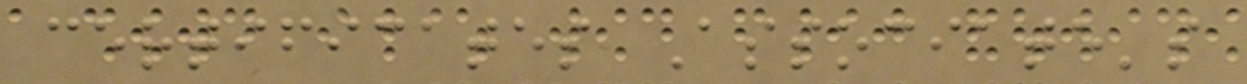certificates Associate's
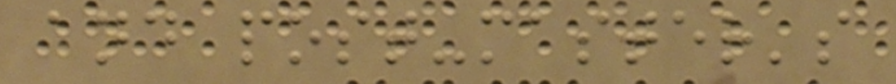and post-master's
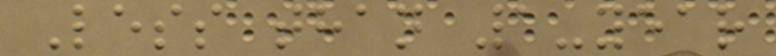Less than 1-year
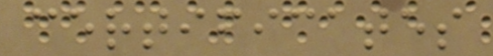certificates
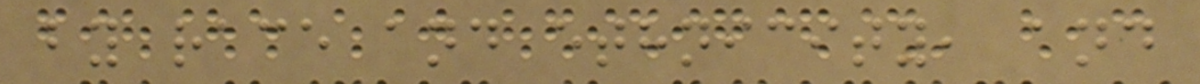by race and ethnicity, and
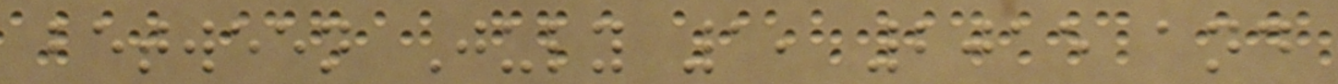between July 1, 2015 and
